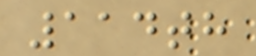114th
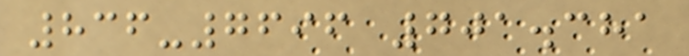836-7696 701.381
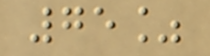75%
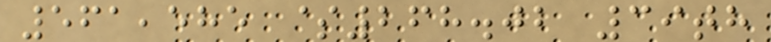561,585 $268.02 39th
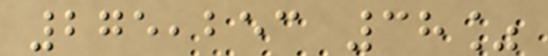275,253 38%
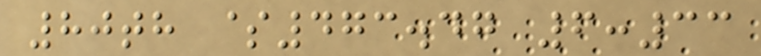80th $473.47 6:33
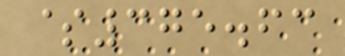$375.63
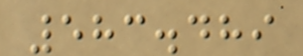583.489
